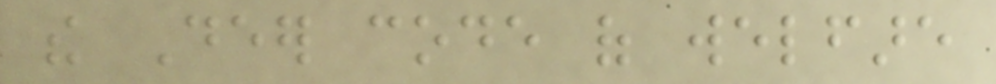the Deer code of welfare
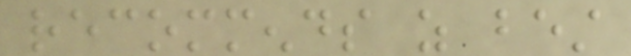recommends as best
